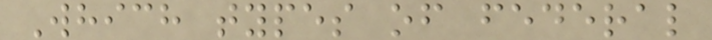Which types of federal
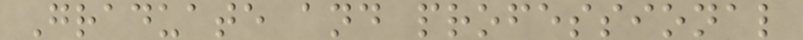Graduate and professional
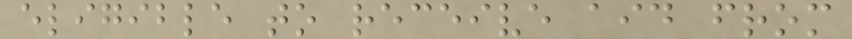eligible to receive aid from
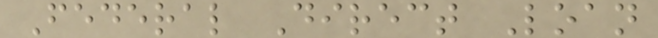Federal Direct Loan
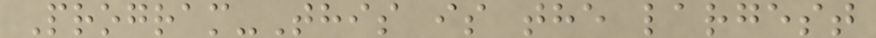Program-This is the largest
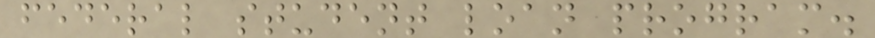federal student loan program.
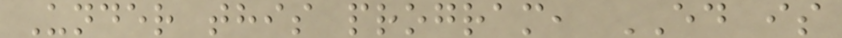Under this program, ED is
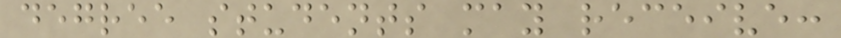degree students may receive:
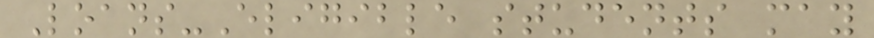Loans-Eligible students may
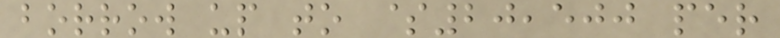borrow up to $20,500 per
